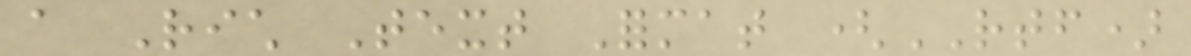a Rich Text Format (RTF)
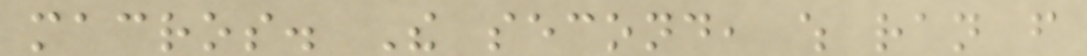macros. The second, which ran from
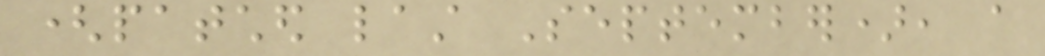(patched last September), a
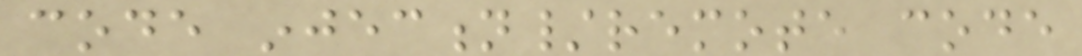code injection/remote code
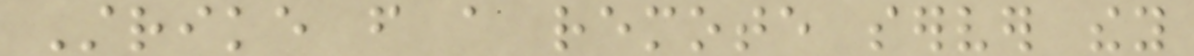Strike from a remote server they
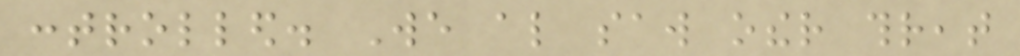controlled. We also saw other threat
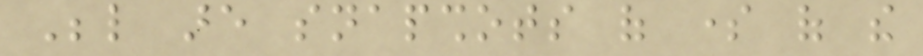Below are snapshots of some of the
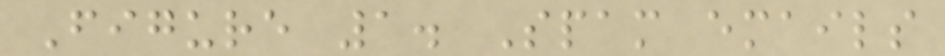Figure 1. Spam emails
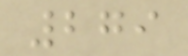279
